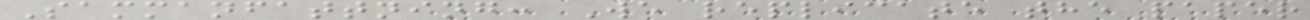Sammanfattning: We replicate the paper
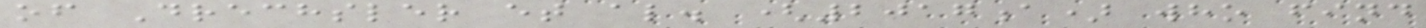of Drechsler et al. (2017a) who find
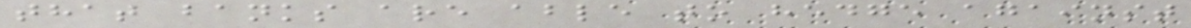that banks are able to hedge against
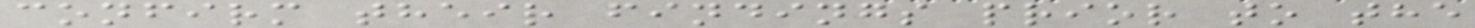confirm their findings prior to the
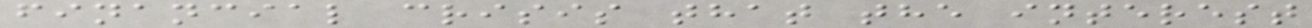financial crisis that the interest
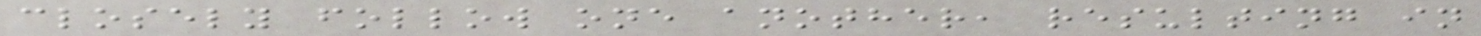closely follow one another, resulting in
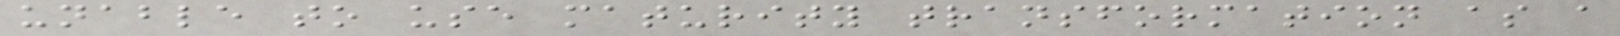unable to use maturity transformation as a
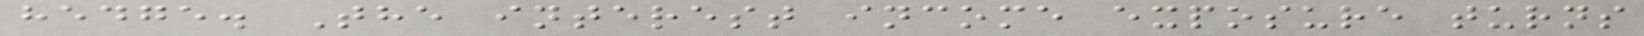hedge. The interest income exposure turns
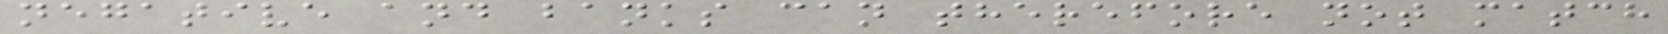negative and banks can therefore not match
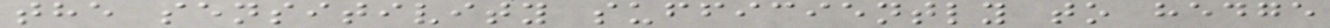the sensitivity sufficiently to hedge
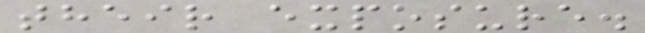their exposure.
